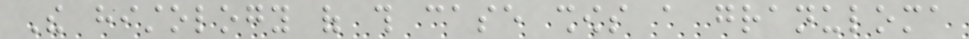The histology of this case shows a granuloma
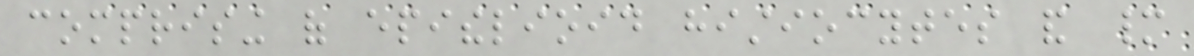comprising of epithelioid histiocytes and many
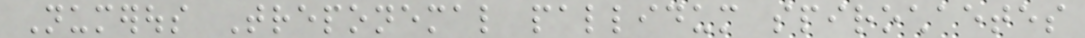Numerous Treponemal pallidum spirochaetes
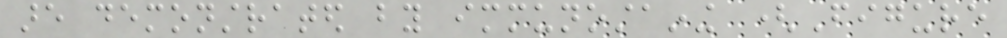are demonstrated by immunostaining (Figure
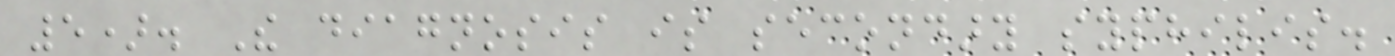5). The diagnosis is secondary syphilis.
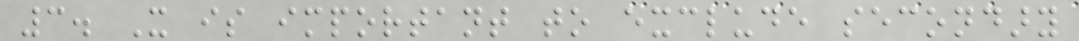3. It is important to exclude secondary
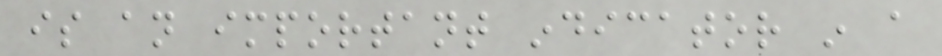is an important indicator in a
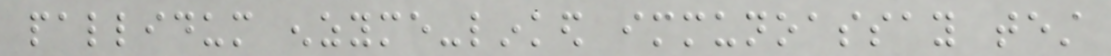pallidum enzyme-linked immunoassay test
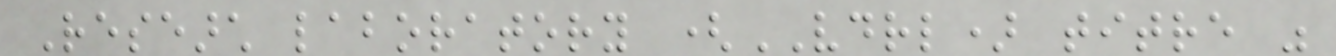Research laboratory (VDRL) titre was
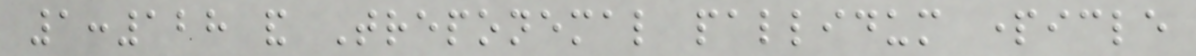1:128 and Treponemal pallidum particle
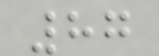87
